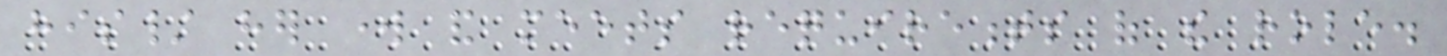his/ her work and meets requirements of the role.
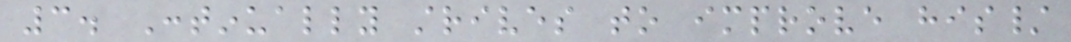3. Continually strives to improve his/
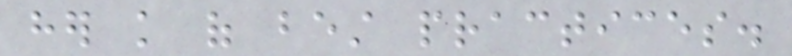her knowledge of best practices.
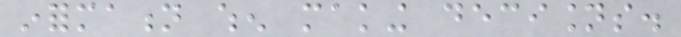information when making decisions.
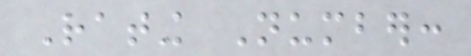Rating Number:
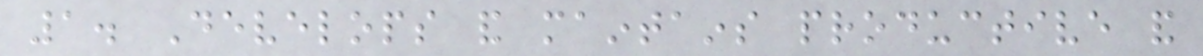1. Develops and maintains productive and
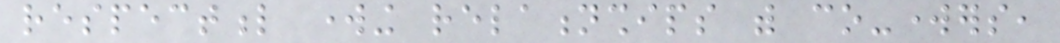respectful working relationships with co-workers,
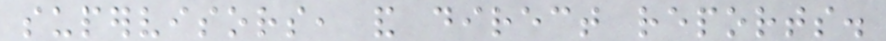supervisors, and direct reports.
